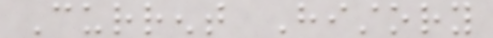Current History
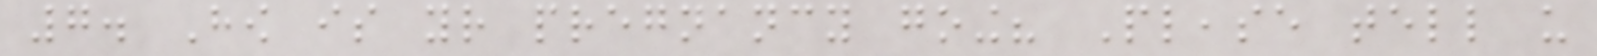7. How is your pregnancy going? Please tell us
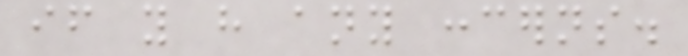if you have any concerns.
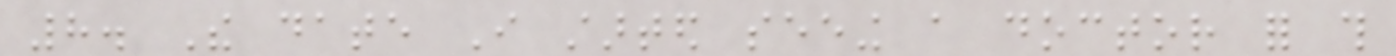8. The date I started seeing a doctor for this
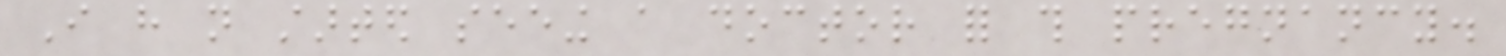I have not started seeing a doctor for this pregnancy.
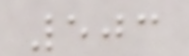503
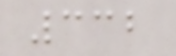332
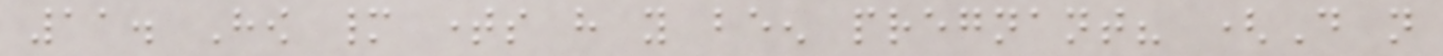11. How many times have you been pregnant? (Do not
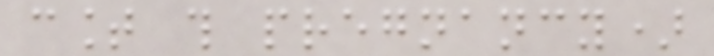count this pregnancy)
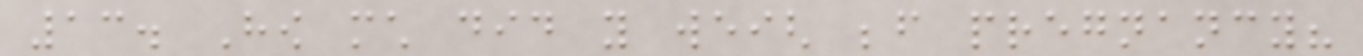13. How much did you weigh before pregnancy?
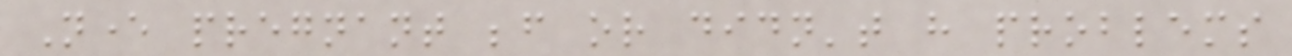Never pregnant before or didn't have problems
